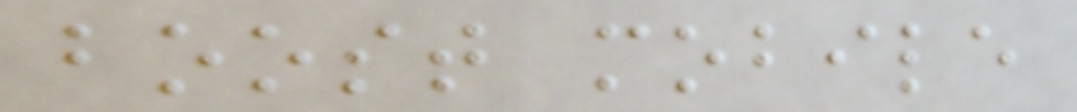boost mobile
